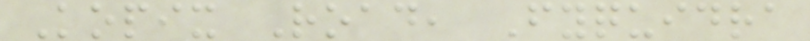Kopix Road, Fyquidra
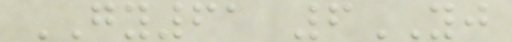GY61 6YJ
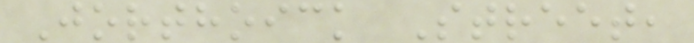Jorthoick Street,
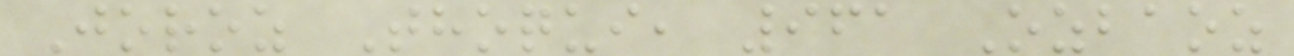Joroz Thoqui, 961 Ozbaoz
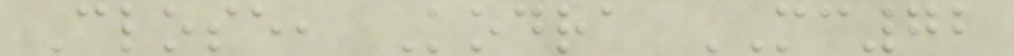Close, Kodra MC72
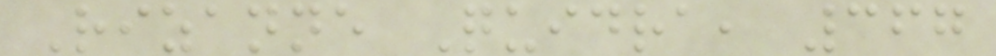Rizanne Quidra, 367
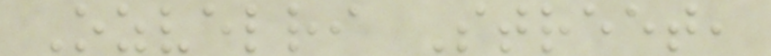Ozvelri Street,
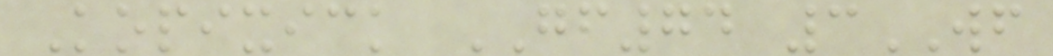Kopixick GF74 3WF
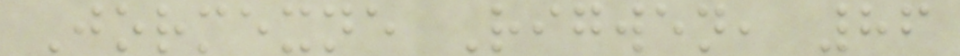Jormexne Rigwen, 86
